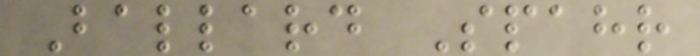Ballard Spahr
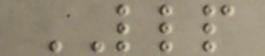LLP
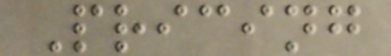Pricing
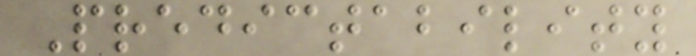Predictability
